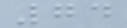74
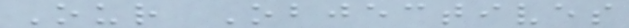Our Objectives
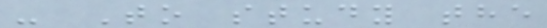- To study the
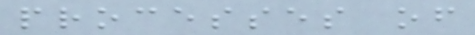processes of
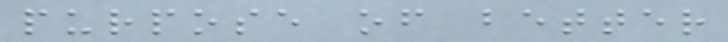purpose of better
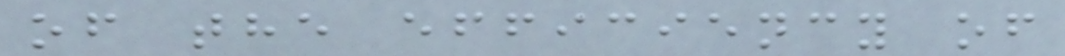of the efficiency of
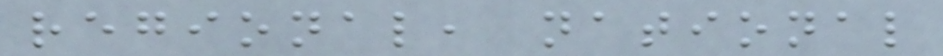regional, national
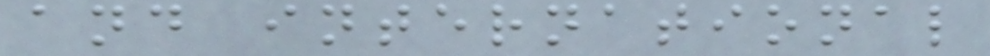and international
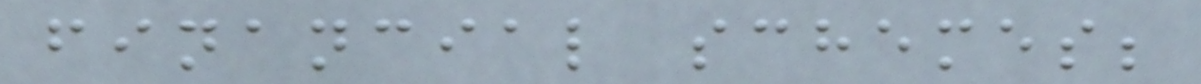financial schemes;
